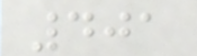401
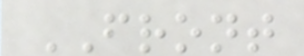FRONT
